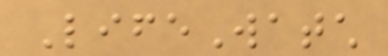LifeWatch
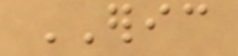ERIC
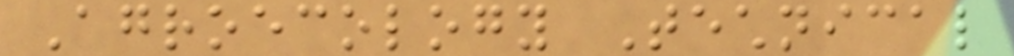Agroecology Technical
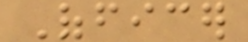Officer
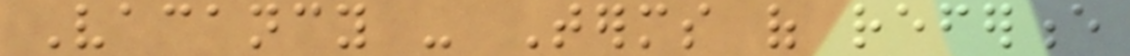Vacancy - Terms of reference
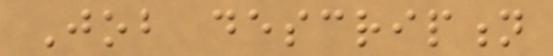Job description
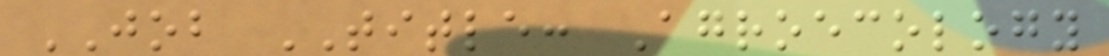JOB TITLE: Agroecology
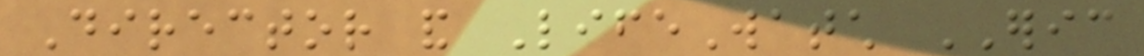Director and LifeWatch ERIC
